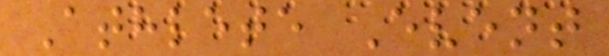Athlete Event
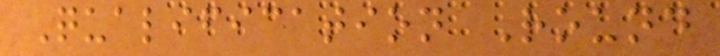Qualification Round
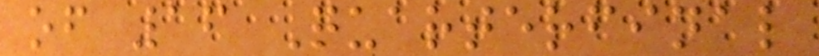of 16 Quarterfinal
